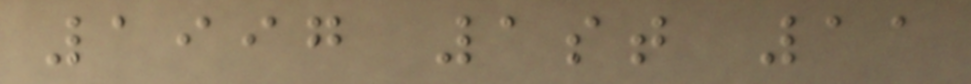1997 1st 11
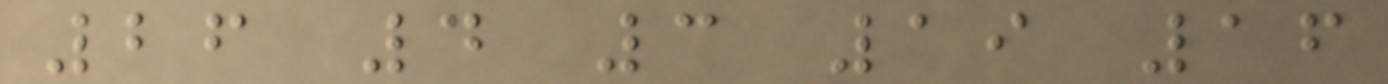26 4 3 19 16
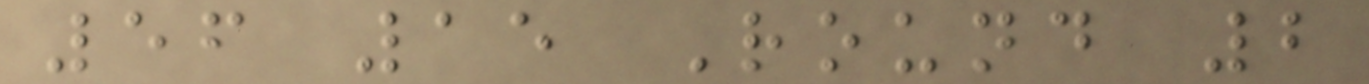56 15 Round 2
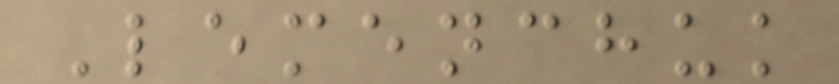Lemenchuk
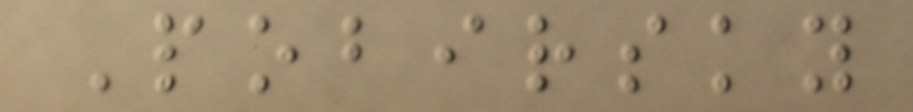Pobirsky
